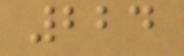224
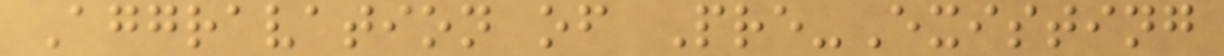Aggravation of Pre-Existing
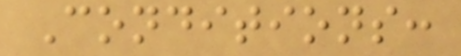Conditions:
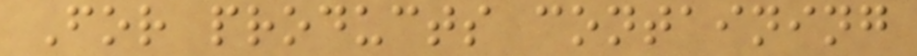For products containing
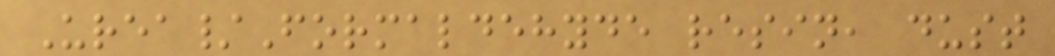Urea/Formaldehyde resin, dust
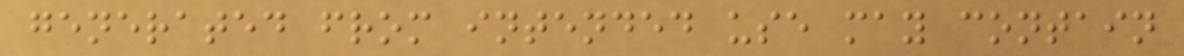generated from intended use may contain
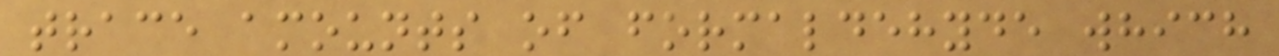trace amounts of formaldehyde which
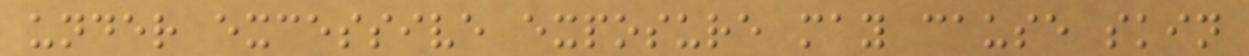under excessive exposure may cause skin
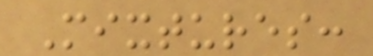Mixtures:
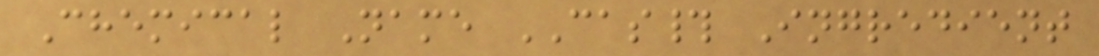Chemical Name CAS# Ingredient
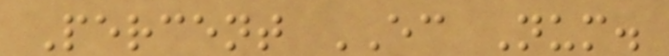Percent EC Num.
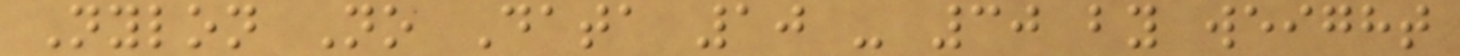Nylon No Data 10 - 30 by weight
